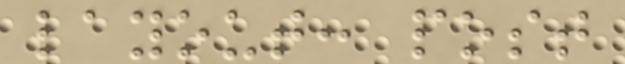layout: post
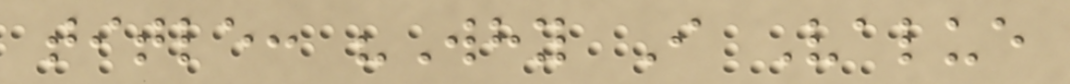title: "Why I Value
